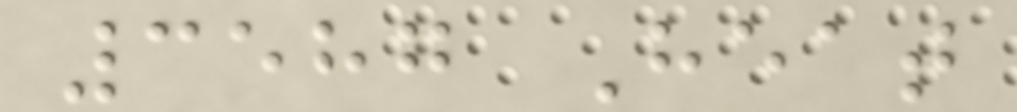3587 Heat
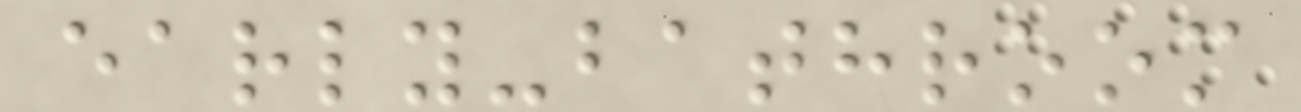early-bathroom
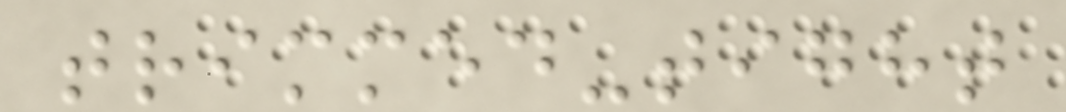trimmed-tight
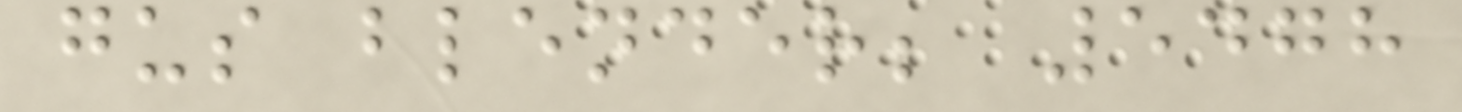gus blender; 5478
